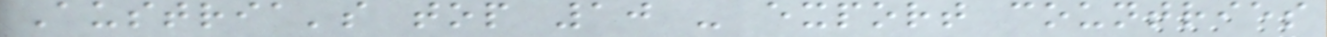Austria's top 10 - export countries
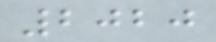2020
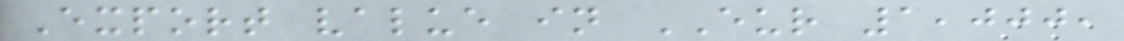Export value in EUR 1,000,
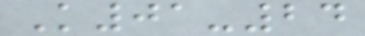K01-24
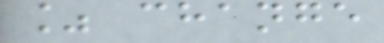% change
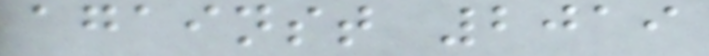against 2019
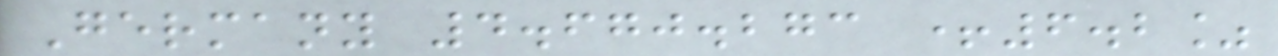Germany 4.670.273 +6.2%
